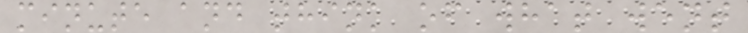minute and think of what went
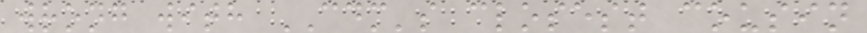wrong with CDM's closest cousin
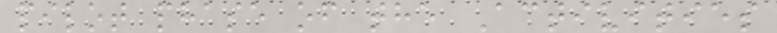pilot phase of the Activities
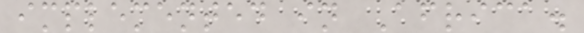implemented in Africa.
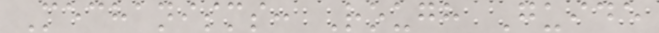Mechanisms: Rough Guide
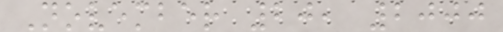November 20, 2000
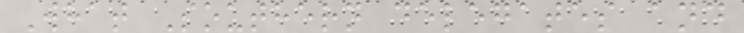What Southern delegates and
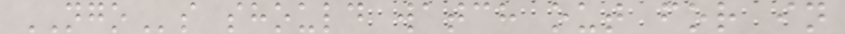NGOs should watch out for in
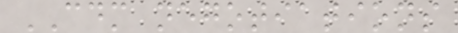CDM negotiations
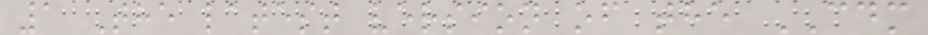1 The latest version of the CDM
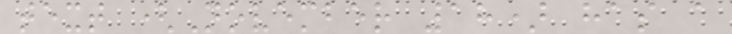text (November 18) has a
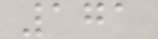171
